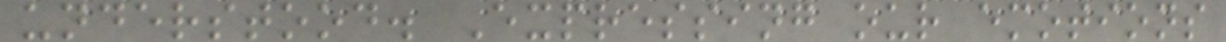understood. Expressing our emotions
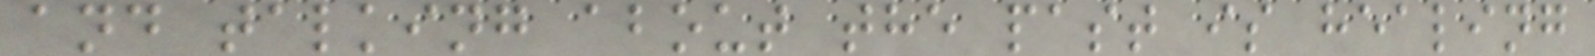and talking about the past is healing
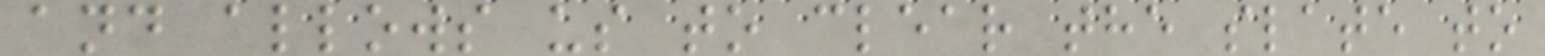and allows us to clear the slate to
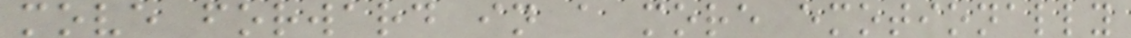move forward in a more emotionally
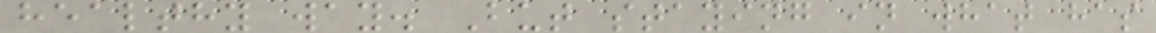healthy way. But staying in what has
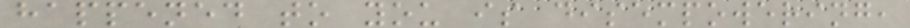happened to you is disempowering,
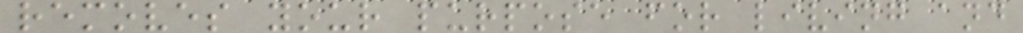removes your purpose for living and
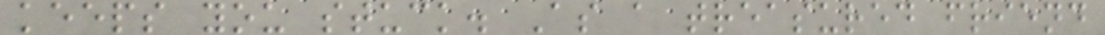keeps you stuck. As a treasured friend
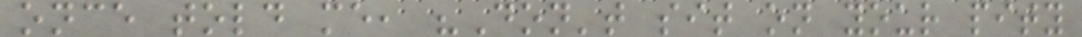once told me, "Don't sit on your pity
